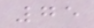75
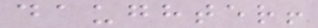daughter!
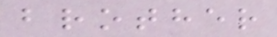brother
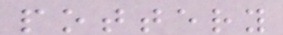pottery
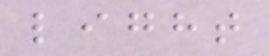light
